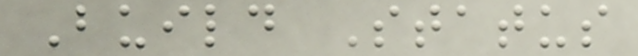Build Status
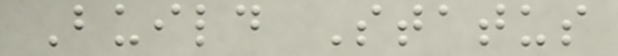Build Status
